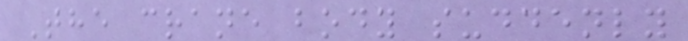The crane body suddenly
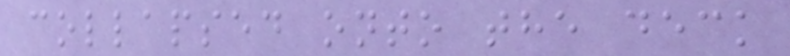collapsed onto the deck
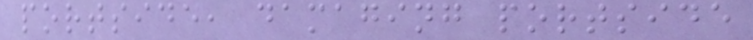portside, damaging portside
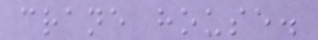crane house.
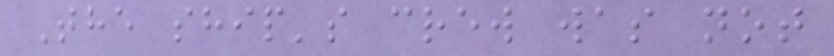The ship's crew was not
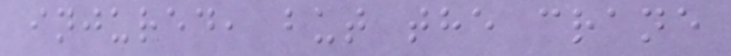injured, but the crane
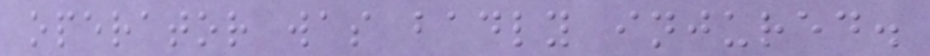operator was badly injured.
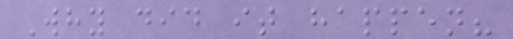Why did it happen?
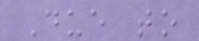Due to
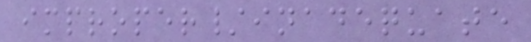improper/inadequate
